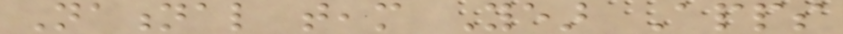National team Year Apps
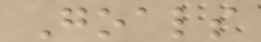Goals
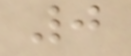0
